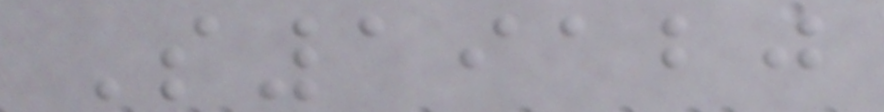S19120
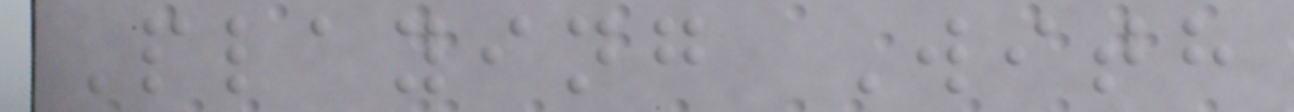Playing With
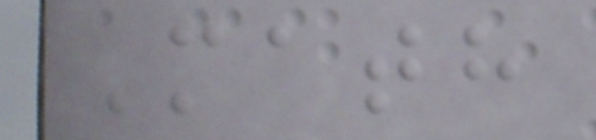Math
